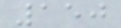150
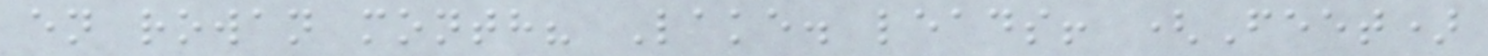en rowan month? Lake. leads! (Feet)
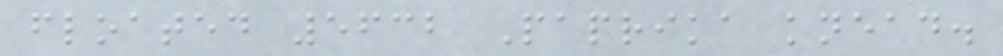floated 5632 Paprika knead.
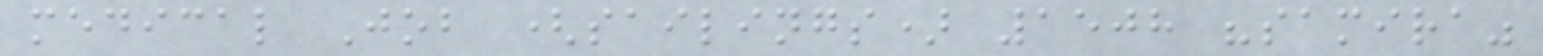medical Job (sailings) 1508 "samira"
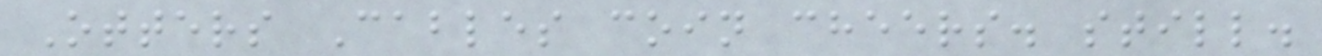Otters Cables coin cheers. still.
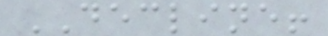DECLINE!
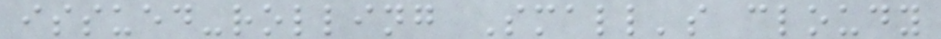issued-rolling Small's cloudy
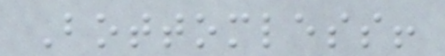Bottomless!
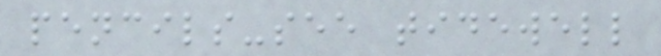pencils-see tidewell
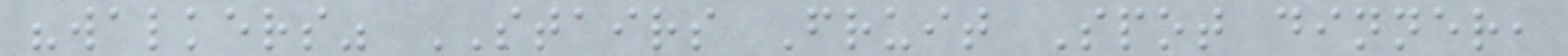"walkers" STAIRS Fruit Spot dinner,
